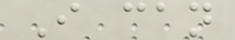I can
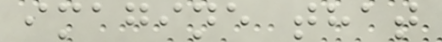imagine that
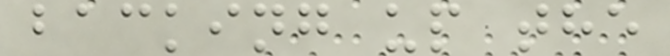backing up the
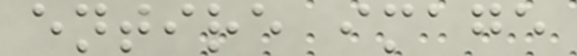entire image
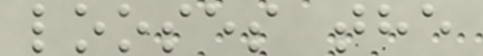looses the
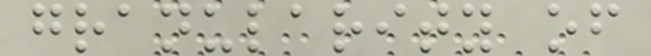granularity of
